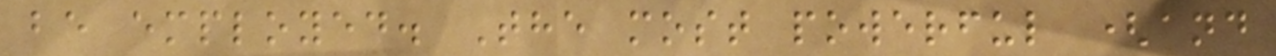be employed. The most powerful (and
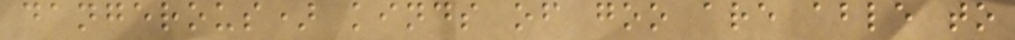dangerous) kinds of goo are able to
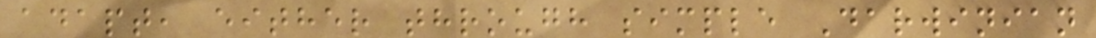adapt, either through simple Darwinian
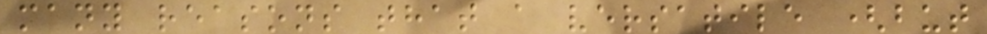many reasons that a versatile (but
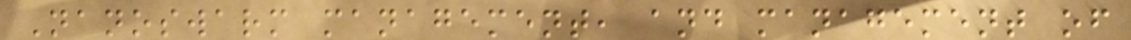Nanoswarm management, and management of
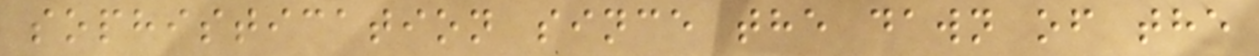sophistication since the dawn of the
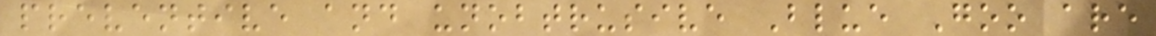preventive and unobtrusive Blue Goo are
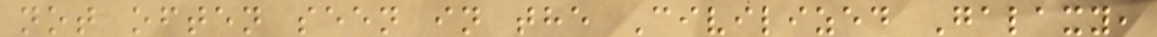not often seen in the Civilized Galaxy,
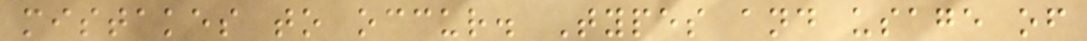mistakes to occur. Types and usage of
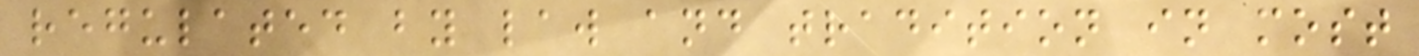regulated by law and tradition in most
